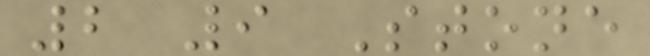2 9 Stone
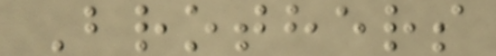Brothers
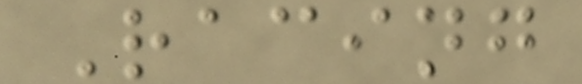Racing
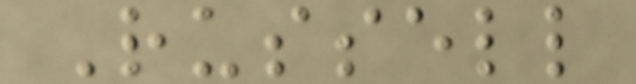Russell
